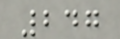247
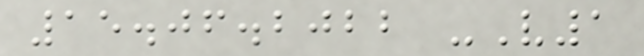15.06.2022 -V1
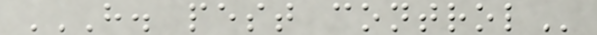H. PEST CONTROL
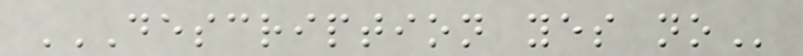DESCRIPTION YES NO
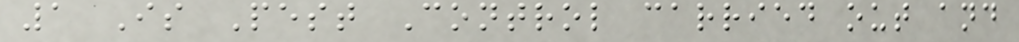1 Is Pest Control carried out and
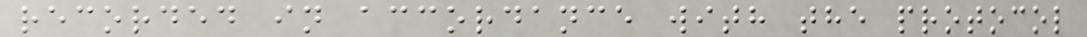recorded in accordance with the protocol
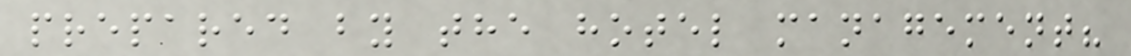prepared by the hotel management?
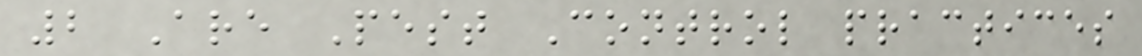2 Are Pest Control practices
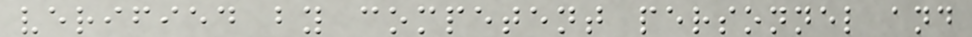verified by competent personnel and
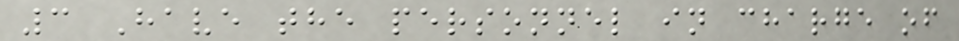3 Have the personnel in charge of
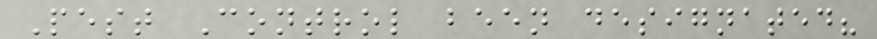Pest Control been designated?
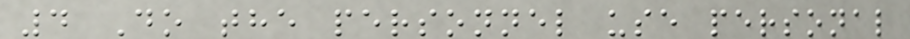4 Do the personnel use personal
